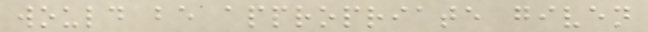would be appropriate given
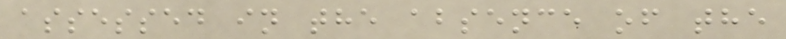assessed in the absence of the
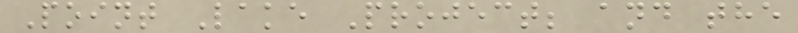Point Lake Project; and the
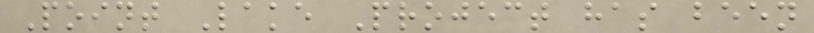Point Lake Project has been
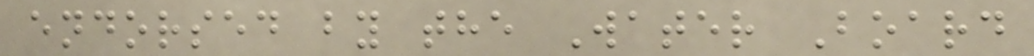endorsed by the Water Board
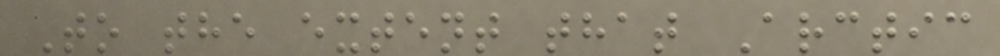To the extent that Arctic
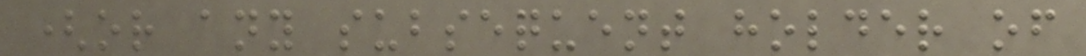(or any subsequent holder of
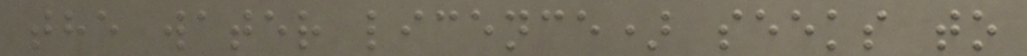the water licence) seeks to
